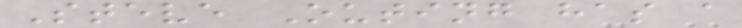Steve Outing has a
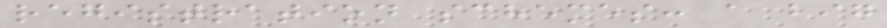registration schemes: a big
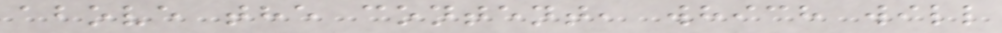above the content, which will
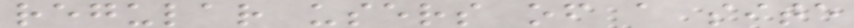regular users of a site
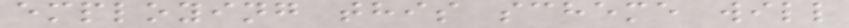employing this scheme will
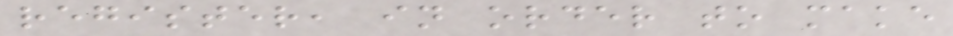register, in order to make
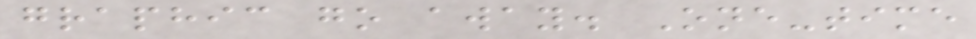graphic go away. One-time
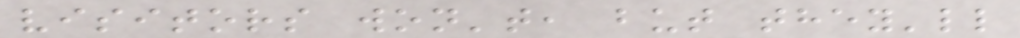visitors won't, but they'll
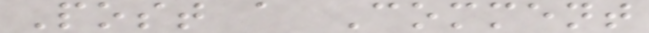Post a Comment
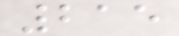215
